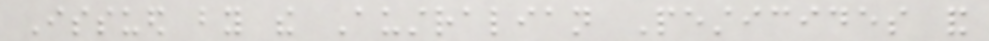Issued by the Australian Pesticides and
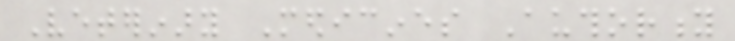Veterinary Medicines Authority
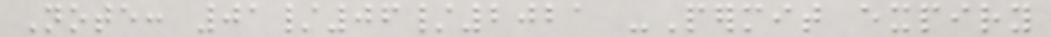Note: 01/06/2021 -Permit expiry
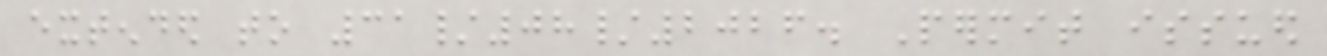extended to 31/08/2026. Permit issued
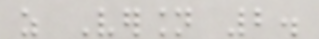as Version 2.
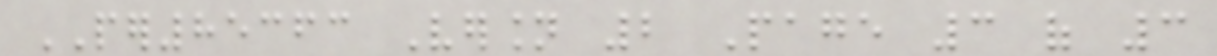PER85363 Version 2 Page 3 of 3
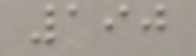190
